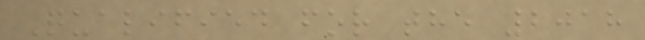Qualified for the 2018
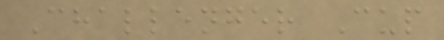Challenger Cup
